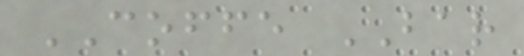COFFE BAR
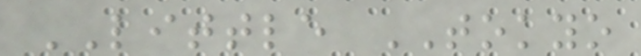LITTLE TOKYO
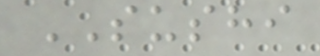SUSHI
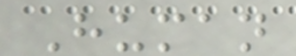Human
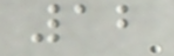12
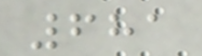681
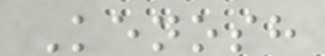Kenosh
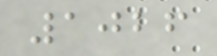1026
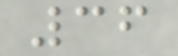36
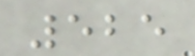525
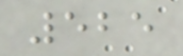525
